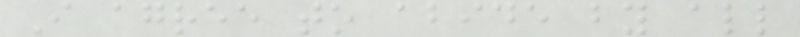I agree to abide by all
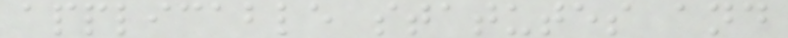applicable statutes and
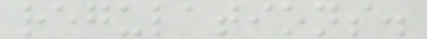regulations.
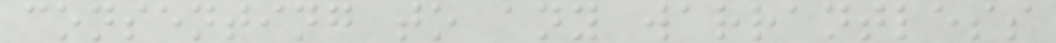consenting to any warrantless
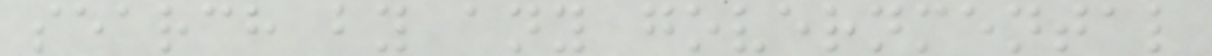search by any governmental
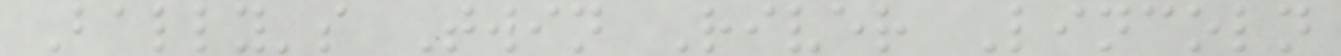Bally's Twin River Lincoln
